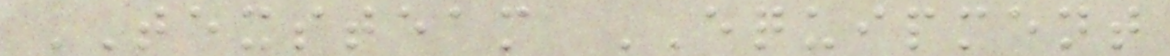TEXSTEAM EQUIPMENT
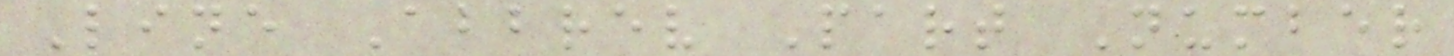Line Abbrev Part Number
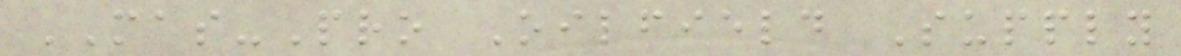MAS-Pro Oilfield Supply
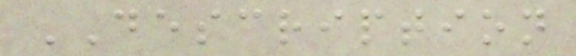DESCRIPTION
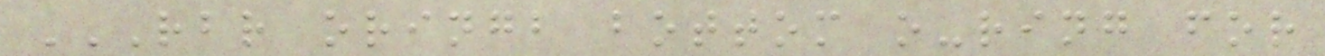RBR ORINGB BOTTOM O-RING FOR
